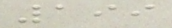199
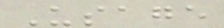Usage
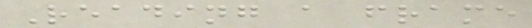Reading a frame
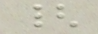{
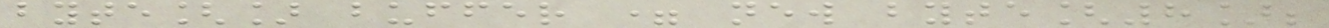byte[] buffer = new byte[8];
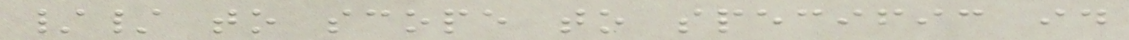// to scope to specific id
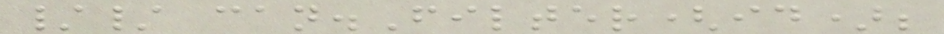// can.Filter(id);
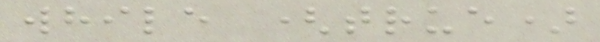while (true)
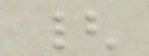{
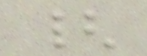{
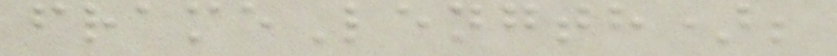frameLength);
